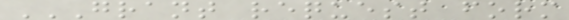GRANT REQUEST FORM
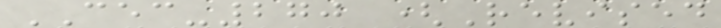CEC-270 (Revised
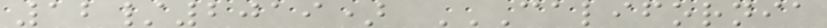12/2019) CALIFORNIA
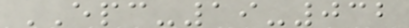EPC-19-032
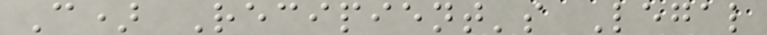C) Recipient's Legal
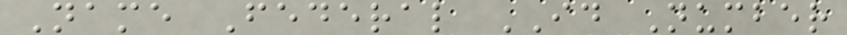Name Federal ID Number
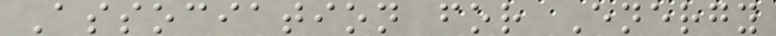Association for Energy
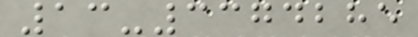13-3374285
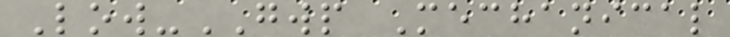Low-GWP Mechanical
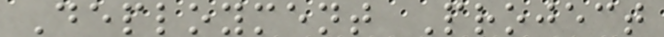Deployment Project
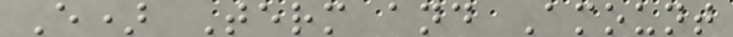E) Term and Amount
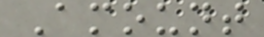Amount
